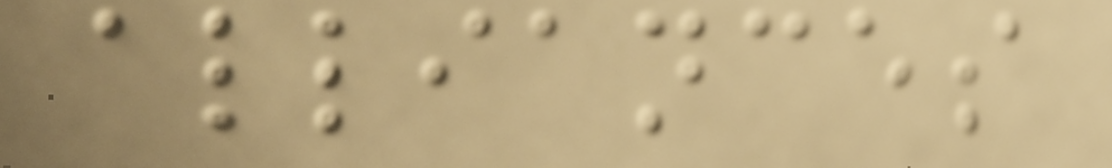alliances
